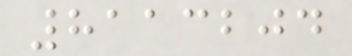8113204
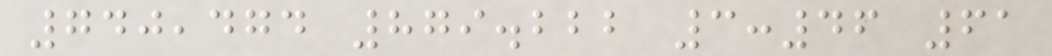740,474 879.222 3:46 61
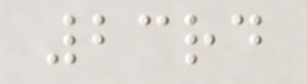23rd
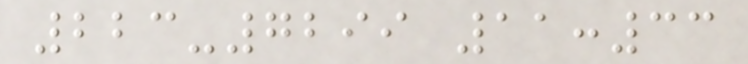223-7299 11:33
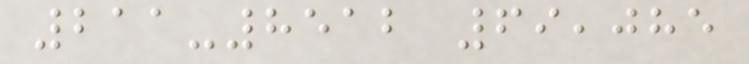211-8512 69,085
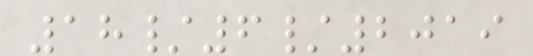18/6/2019
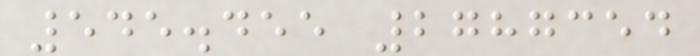545.455 2787354
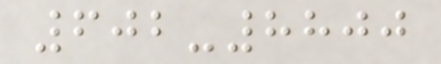602-8800
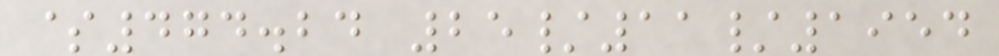$474.24 25/11/1954
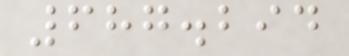687.294
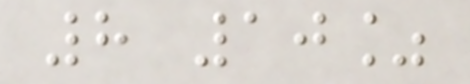8 10%
